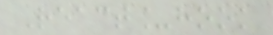React_hook
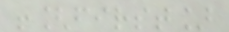![first]
